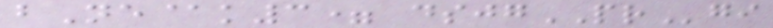bNe@k3= dsjgPRgi
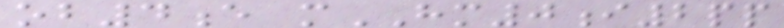ob4e mHM0i2pp
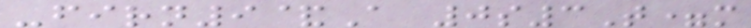-firn9&A 0s3T=m
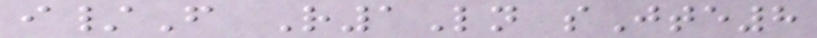i/F R1Ln sJte8
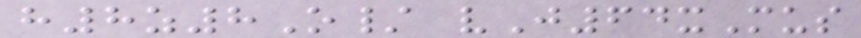h8z8O/ vJ64xMus
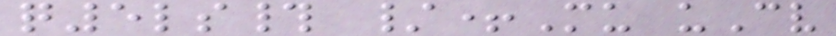q5ls# /+Mu uCv
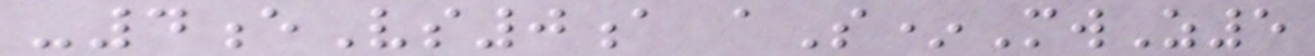-4eVs0a aS*MwZ5
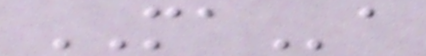MAa
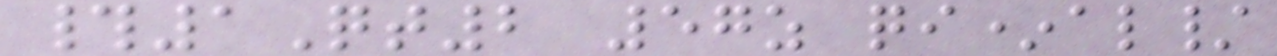#1Qt2 57z qi*al/
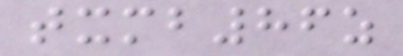txmb86z
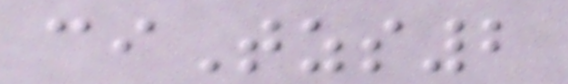ciTzs2
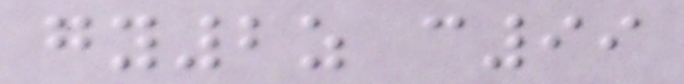gy2z c99
